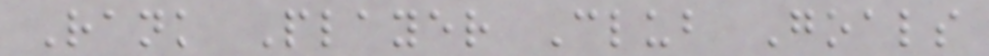Rank Player Club Goals
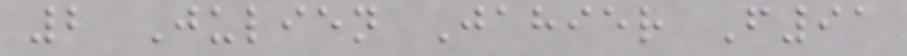2 Julien Jahier F91
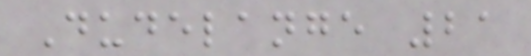Dudelange 21
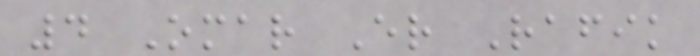4 Omar Er Rafik
